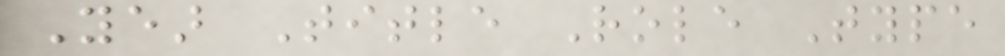Year Title Role Type
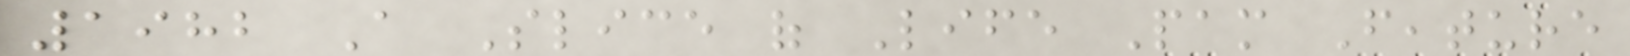1982 A Slice of Life Pam Feature
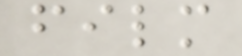film
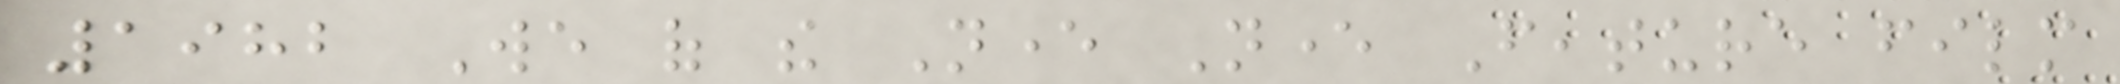1982 We of the Never Never Feature film
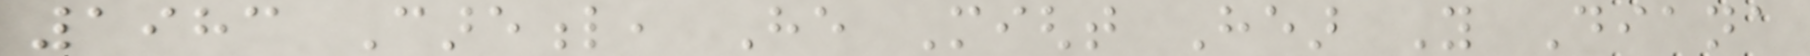1983 Careful, He Might Hear You Diana
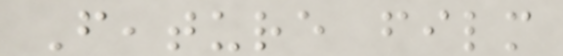Feature film
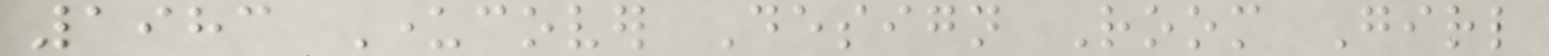1983 Undercover Design Room Girl
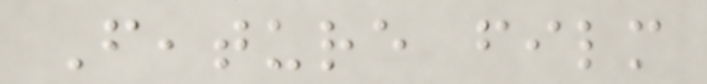Feature film
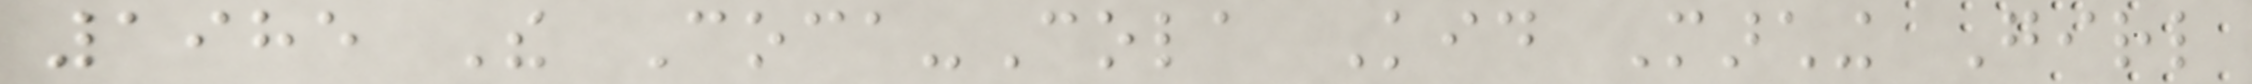1985 The Coca-Cola Kid Marching Girl
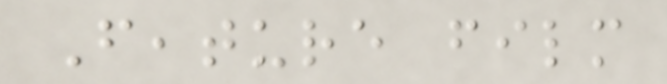Feature film
